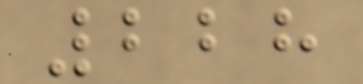228
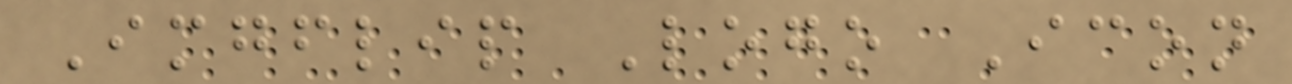Imgflip Logo Icon
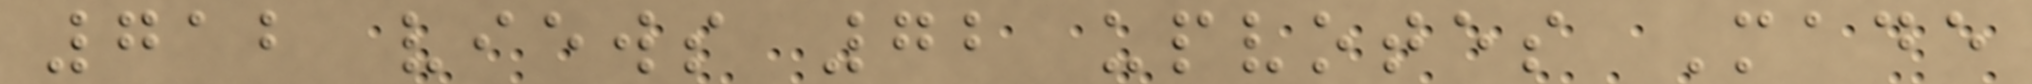712 views 72 upvotes Made
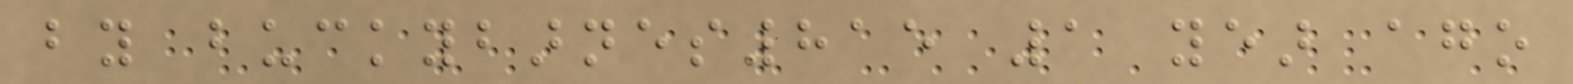by buckybarnes815 1 year ago
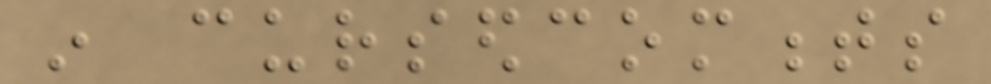in cursedcomments
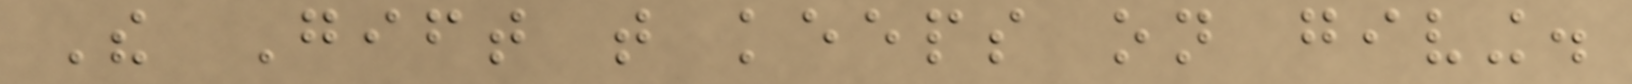The Gift that keeps on giving.
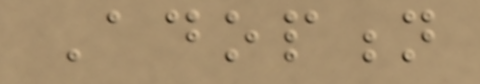Adoption
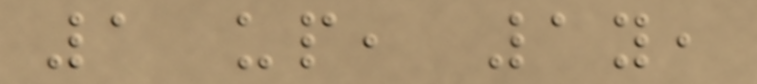1 up, 1y,
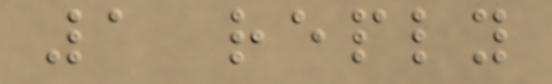1 reply
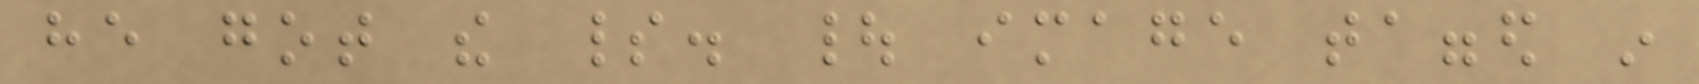he got the spirit. | image tagged in
